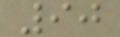90
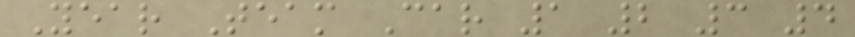Year Team Car 1 2 3 4
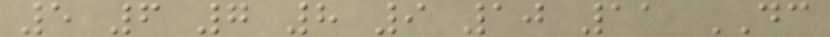5 6 7 8 9 10 11 DC
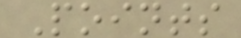Points
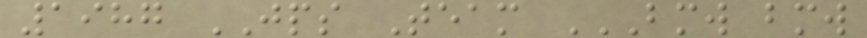1987 JPS Team BMW BMW
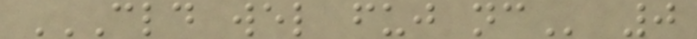CLD WEL FUJ NC 0
